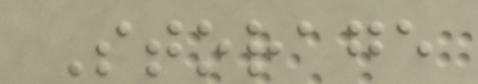Storage
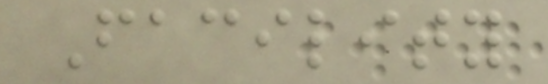Facility
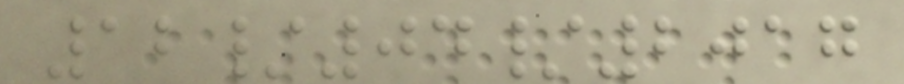12/04/2017
